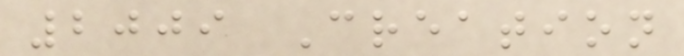2009 Creation
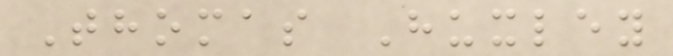Thomas Huxley
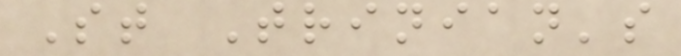St Trinian's
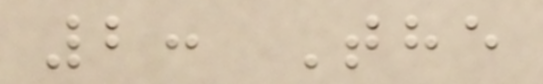2: The
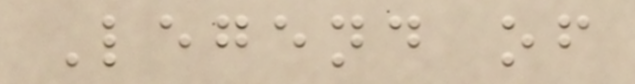Legend of
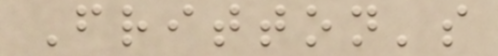Fritton's
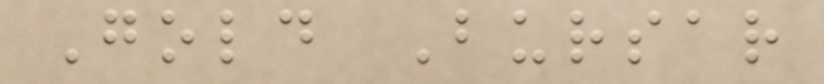Gold Bursar
